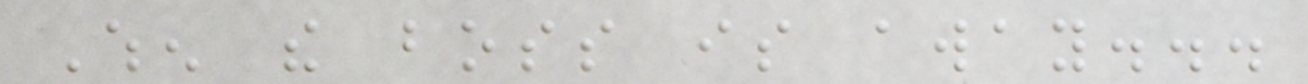When the boss is away...
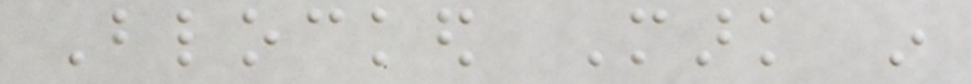Blocked Mark in
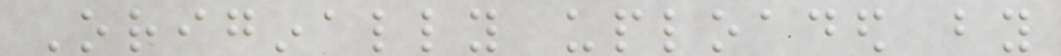Originally uploaded by
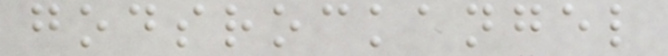godsrockangel
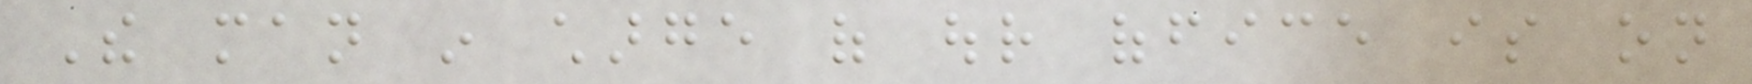The man in charge of our office is on
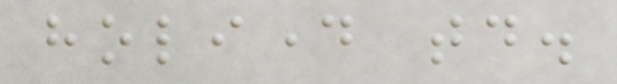holiday today.
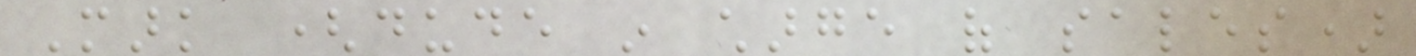Mark (dude in charge of sales)
